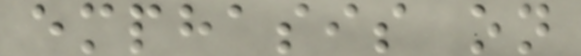emphasis on
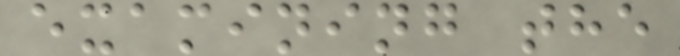examining the
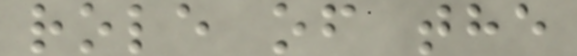role of the
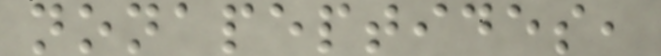nonapeptides,
